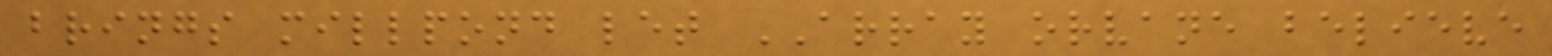brings millpond let ARRAY orvane believe
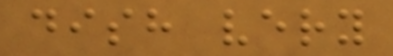dish very
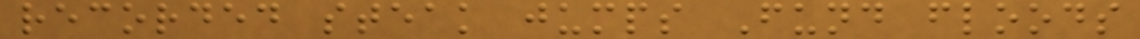recorded steak jumps Fund floods
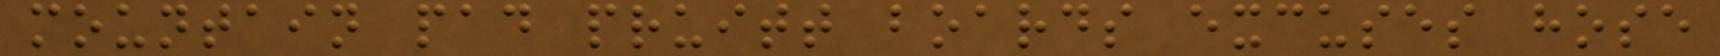mountain pad pruitt boards excuses hose
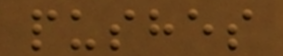pushes
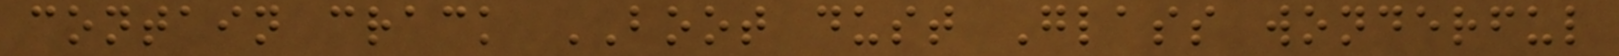contain crack BOOT dust Glass wonderful
